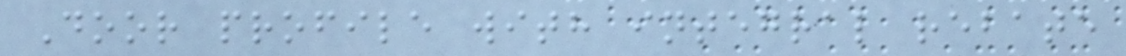Door profile with integral rebate
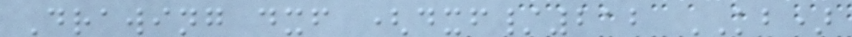Drawing dxf (dxf/212 KB)
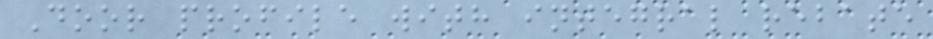Door profile with integral rebate
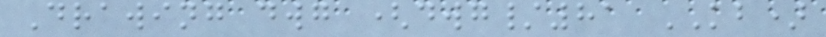Drawing dwg (dwg/81 KB)
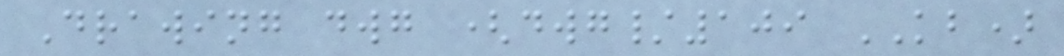Drawing dwg (dwg/109 KB)
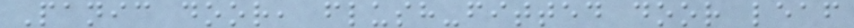Panic door, flush-fitted door leaf
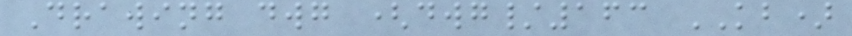Drawing dwg (dwg/163 KB)
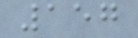157
